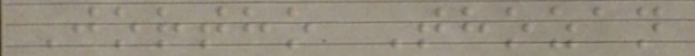Jortho Thozan
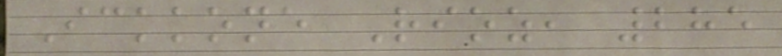Ickkone Rioz, 285
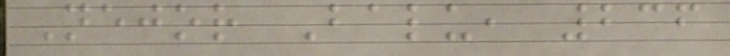Nejor Balu, 236
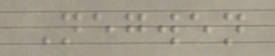Negwen
